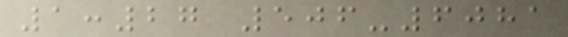1:27 506-6081
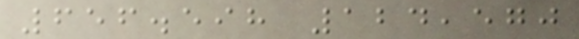656.598 124,570
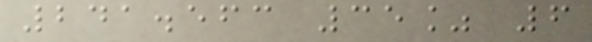241.563 35% 6
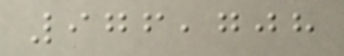976,708
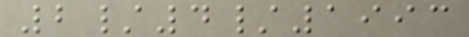2/4/1993
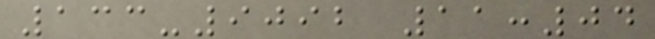133-9092 11:04
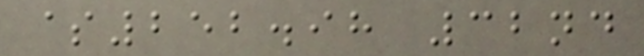$252.98 32nd
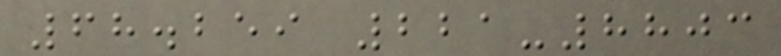68.259 221-8803
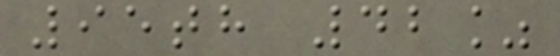95th 42%
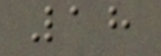18
